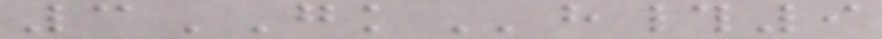3GKh#9
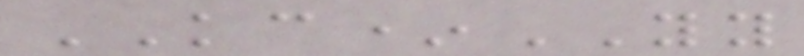KC*YY
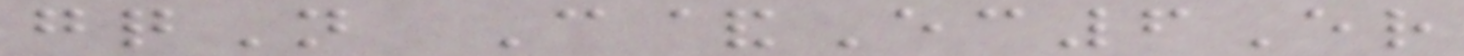gqN C&Ec6Er
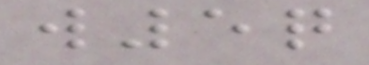w5q
